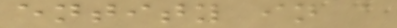entity in a
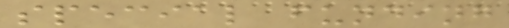special funding
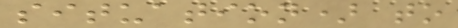situation) to
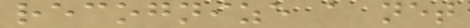recognize a net
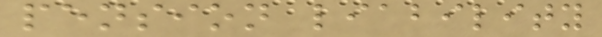pension liability
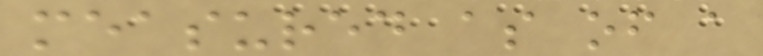measured as of a
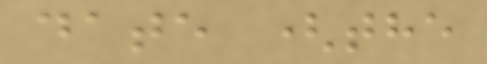date (the
